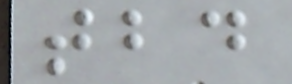tbd
